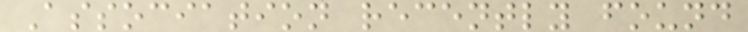Association recently found
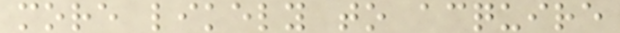more likely to acquire
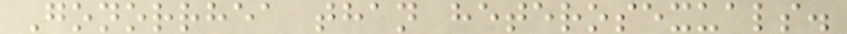Gonorrhea than heterosexuals.
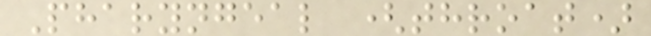Pharyngeal (throat)
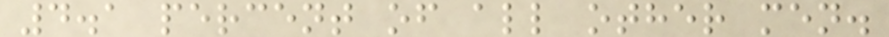4.1 percent of all other men.
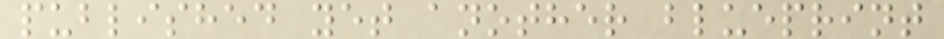published yet another blueprint
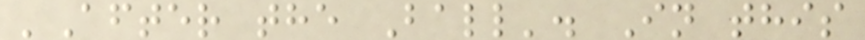'After the Ball'. In this
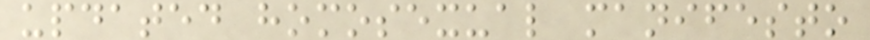updated homosexual manifesto
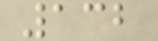132
